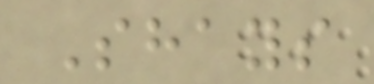Shays
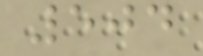504
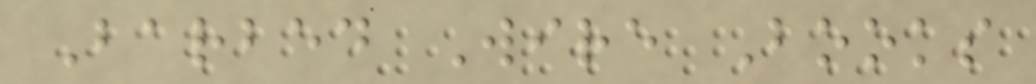Barbed Wire Books
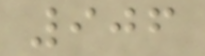906
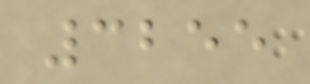3255
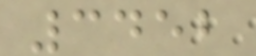3452
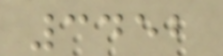3452
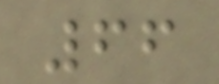66
